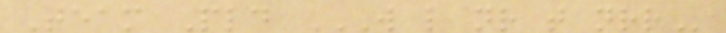Team Pld W L NR T NRR
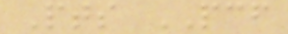Pts PCF
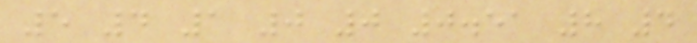5 4 1 0 0 0.51 8 4
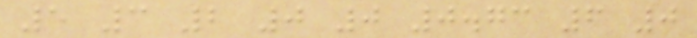5 3 2 0 0 0.73 6 0
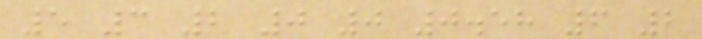5 3 2 0 0 0.58 6 2
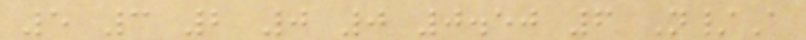5 3 2 0 0 0.50 6 N/A
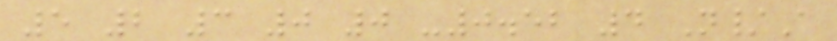5 2 3 0 0 -0.52 4 N/A
